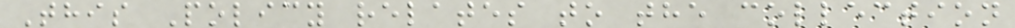This Policy relates to the collection
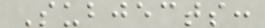Subjects:
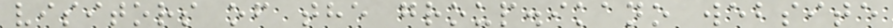visitors of the group.ikano website
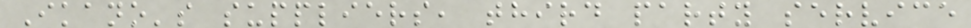Ikano's suppliers, third party service
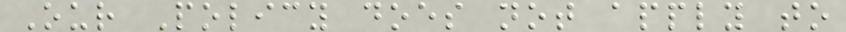Our Policy does not apply to
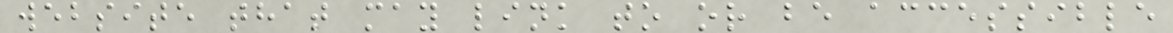website that may link to or be accessible
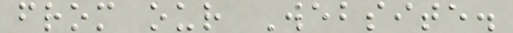from our Website.
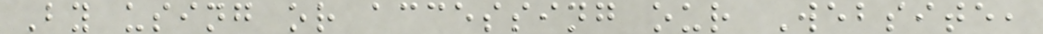By using or accessing our Website,
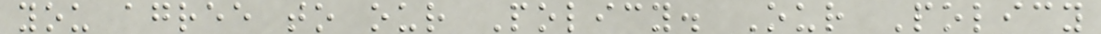you agree to our Policy. Our Policy
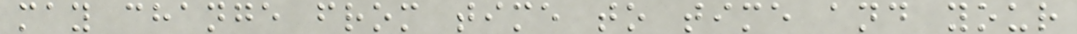may change from time to time and your
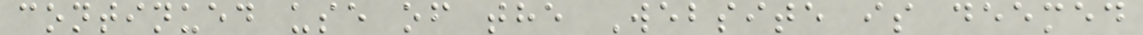continued use of the Website is deemed
